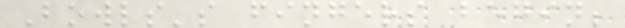Bowls's fingers begin;
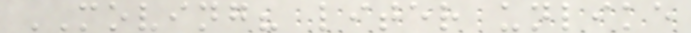MOVING? liter unlike
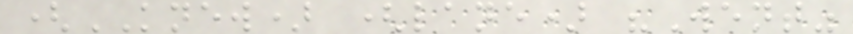(KNEW) (lane) "Went"
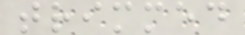trimmed
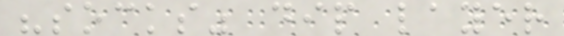"socks" dip layer
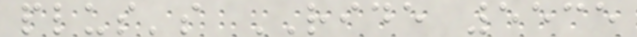plus's RIDE 5535
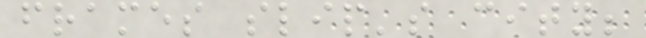frames slip's city;
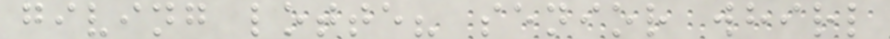giving lotte? senior whirl
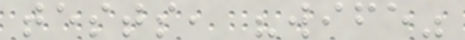tests, "wife"
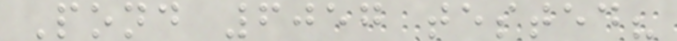Pond 6057 tested?
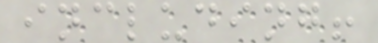including!
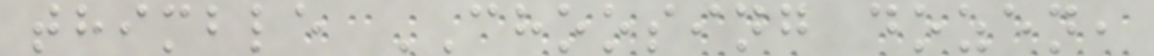thimble CHOOSING dozen,
